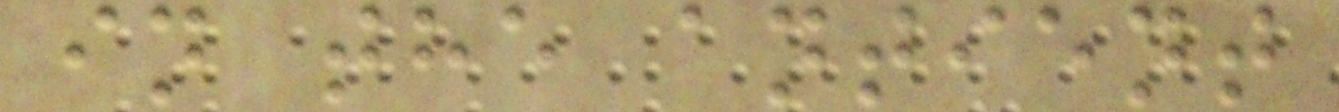in the antient
